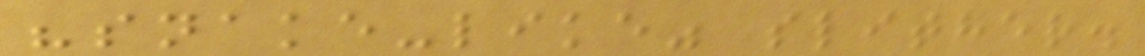"snake-like" slither.
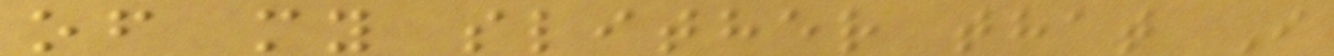of my slither that I
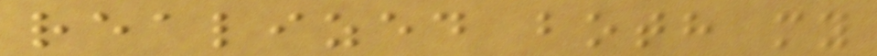realized both my
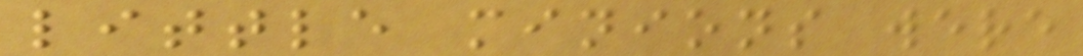little minions were
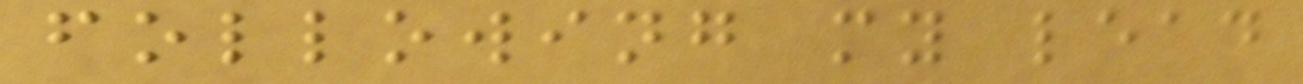following my lead
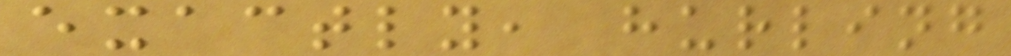exactly, hurling
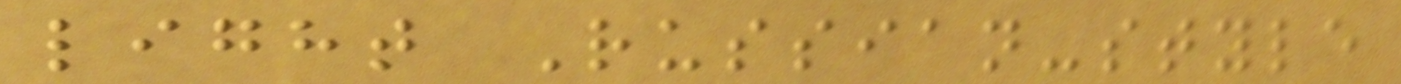light Russian-style
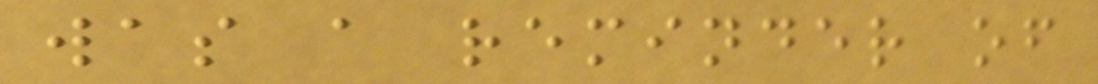was a reminder of
